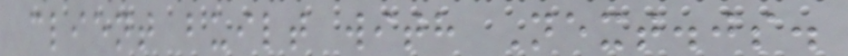client built with Next.js.
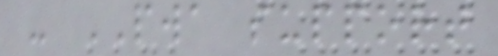- PWA support
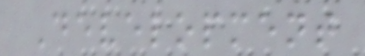Development
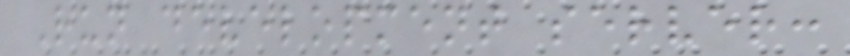Run development server:
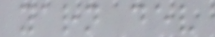yarn dev
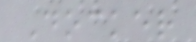Docker
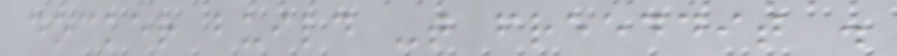docker build -t freeddit .
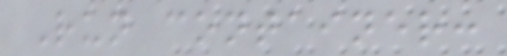Run container:
